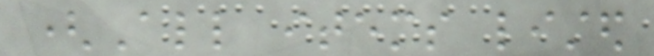(All items listed
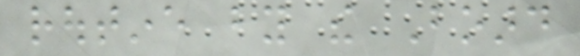routine by the Board
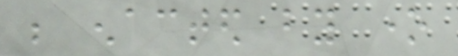be enacted by one
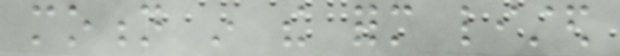motion in the form listed
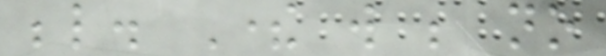below. There will be no
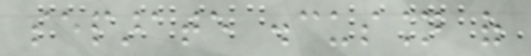separate discussion of
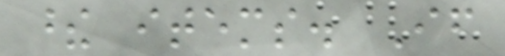these items. If
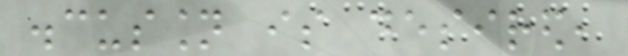discussion is desired,
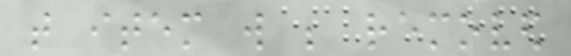that item will be removed
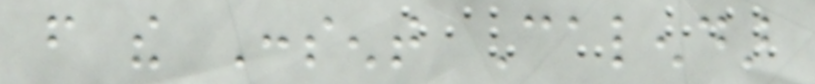from the Consent Calendar
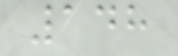148
